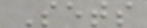Sets
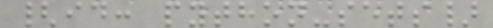{id: python-sets}
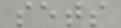sets
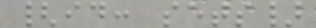{id: sets}
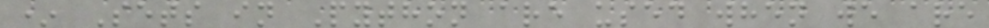* Sets in Python are used when we are
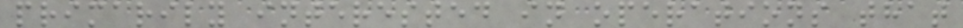primarily interested in operations that
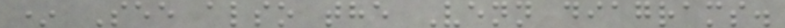* See also the Venn diagrams.
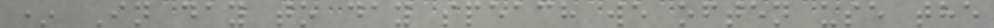* In day to day speach we often use the
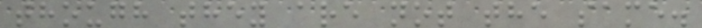though they are not the same.
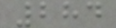284
